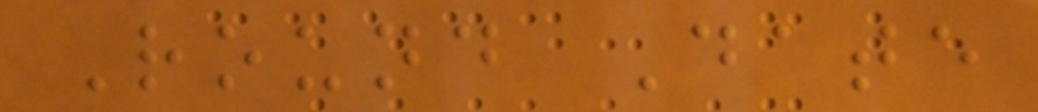Round Date
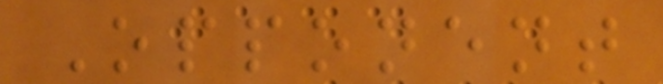Opponent
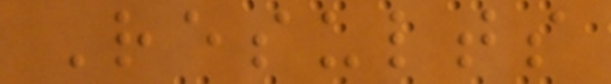Results
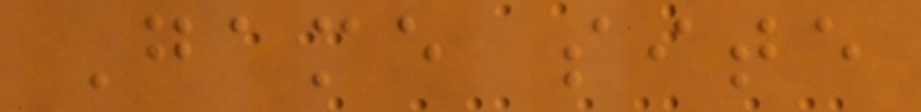Game site
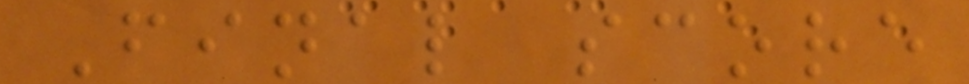Final score
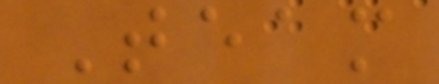Team
